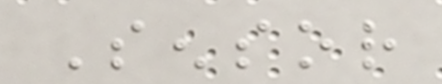Sensor
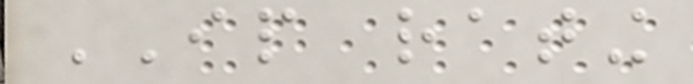IP rating
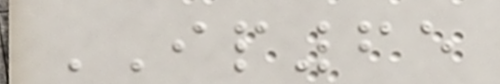IP65
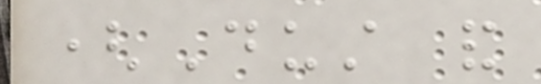(Dust and
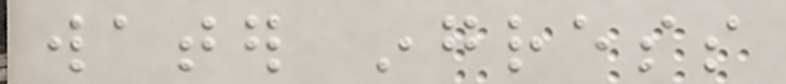water ingress
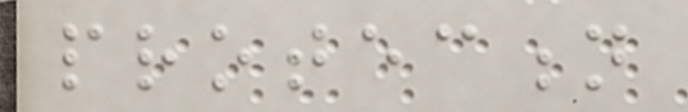protection
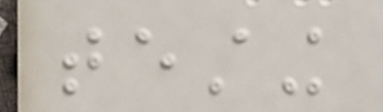testing
